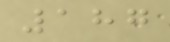187
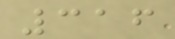316
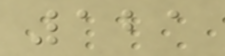121
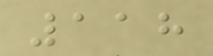118
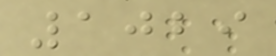1029
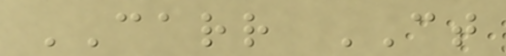CARR CT
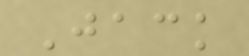Jack
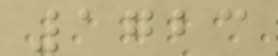1723
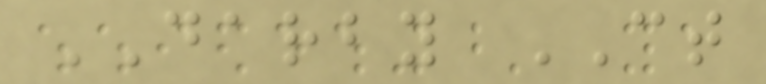DARBY CT
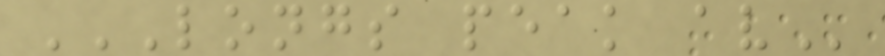LONGS PEAK AV
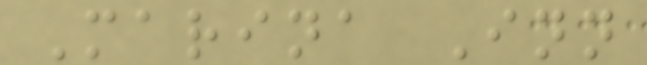Marina Inn
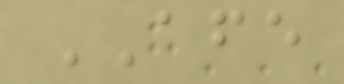AFE
